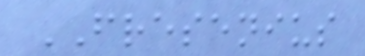FRESENIUS
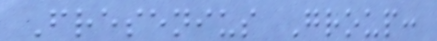Fresenius Group:
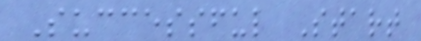Successful Start
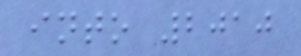into 2010
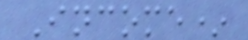Income*
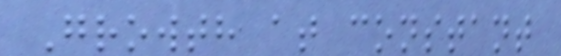Growth at constant
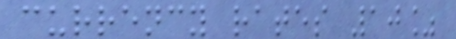currency rates 10%
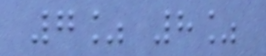7% 8%
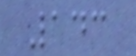143
